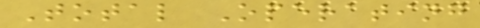Total Operating
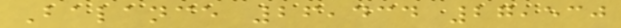Balance 26,434 27,530
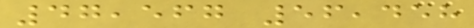47,567 56,458
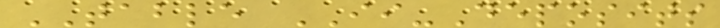TABLE II-Deposits
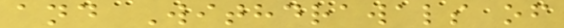and Withdrawals of
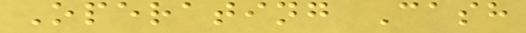Operating Cash
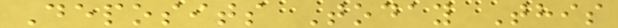Deposits Today This
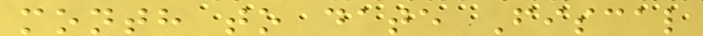month to date Fiscal
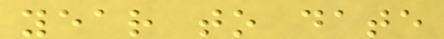year to date
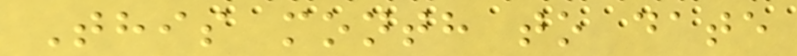This month to date
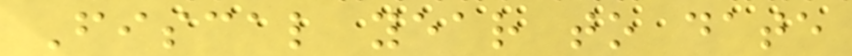Fiscal year to date
